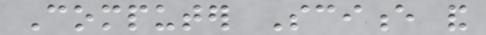Computer Science and
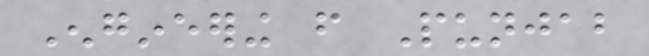Engineering from Punjab
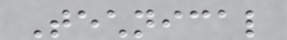Technical
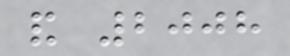and 2008
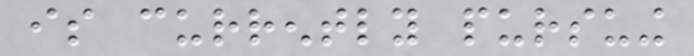is currently pursuing
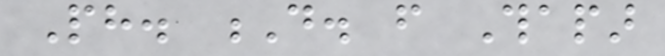Ph. D. from Thapar
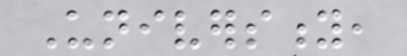University,
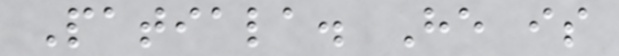Patiala. He is
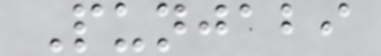Punjabi
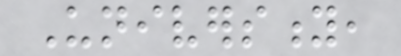University,
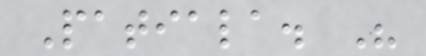Patiala. His
